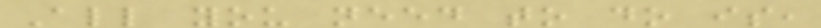All you need to do is,
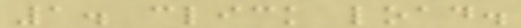1. click load.
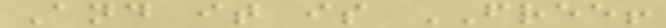And it is FREE!
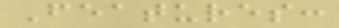Features:
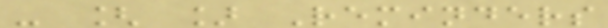- [ ] Reminders
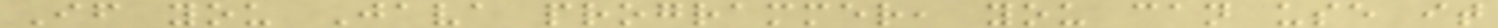If you Java programmer, you can use it
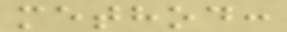method:
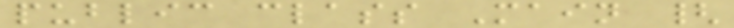public class Main {
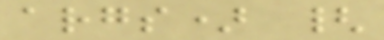args) {
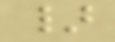}
